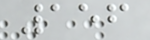156
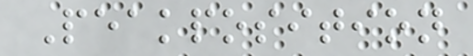Peakposition
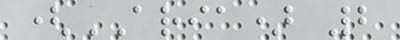(ARIA) 2
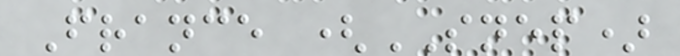France (SNEP)
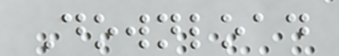Download
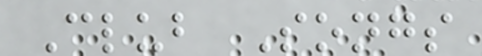Club Songs
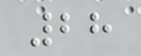28
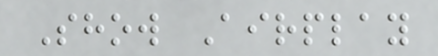Show Airplay
